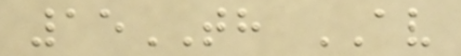15TH AV
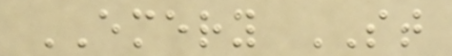EMERY ST
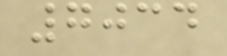7034
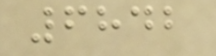6842
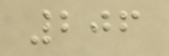206
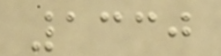1330
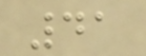41
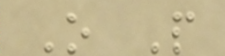O P
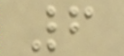6
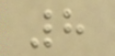8
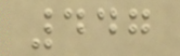447
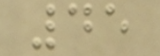45
